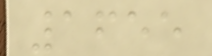1655
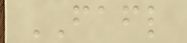FAFL
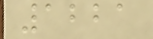1221
